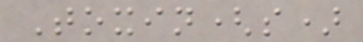Toxin(s)
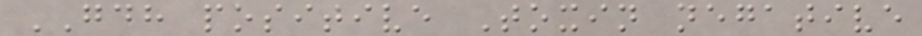GDH positive Toxin negative
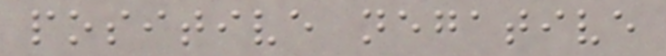positive negative
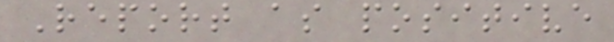Report as positive
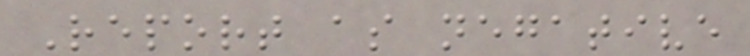Report as negative
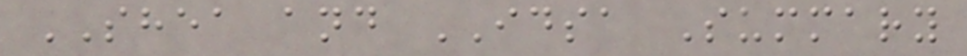SHEA and IDSA Summary
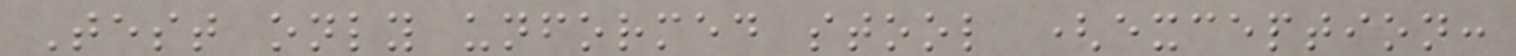Test only unformed stool (exception:
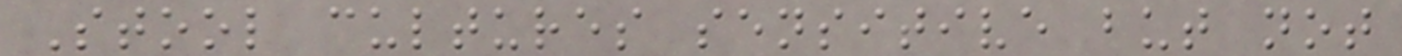Stool cultures sensitive but not
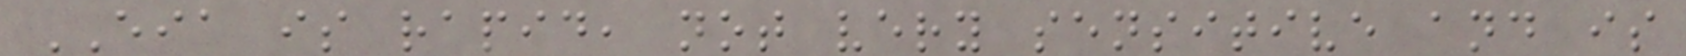EIA is rapid, not very sensitive and is
